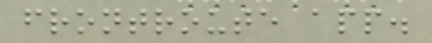frontroute app.
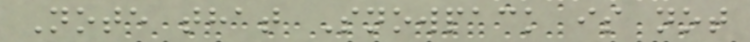Note that Snowpack is not
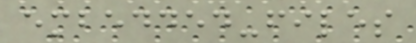embedded-files
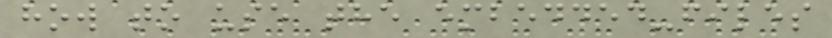how to use the embedded-files
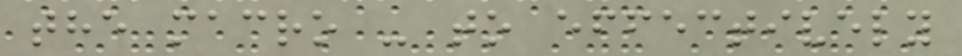the macro - to effectively
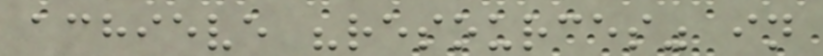achieve "resources" in
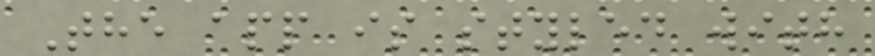The app is styled with
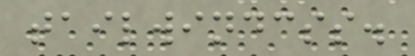tailwindcss.
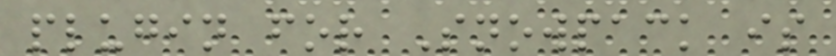plugin for Snowpack is
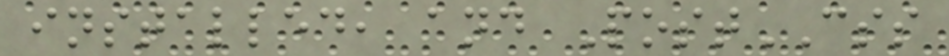installed, and PostCSS
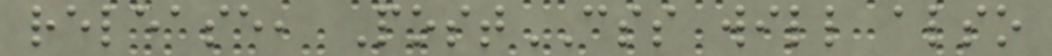release, PostCSS will also
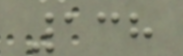138
